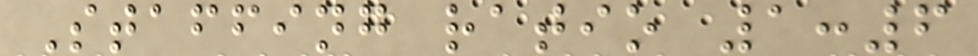Staffing ratio 1:6
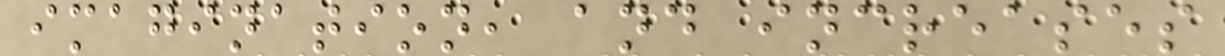imagination, and increases
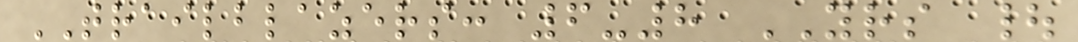TRAILBLAZERS: 6-8 YRS |
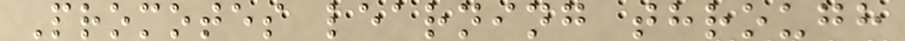Promotes learning through
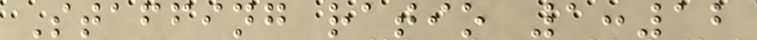Staffing ratio 1:12
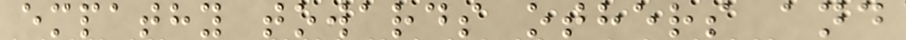empathy towards others and
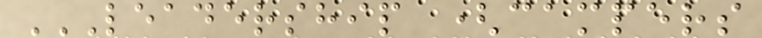LEADERSHIP (CAMPERS
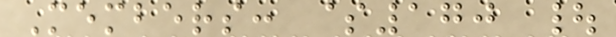Members: $170 |
